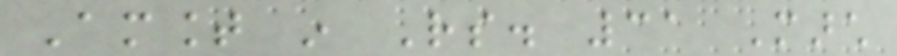Amount in Rs. 31 March
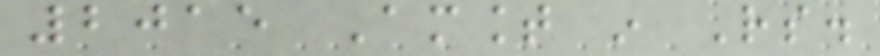2015 Amount in Rs.
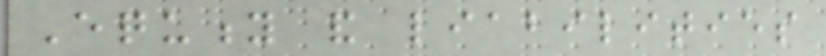Equity and liabilities
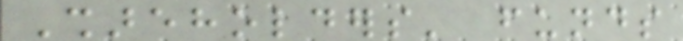Shareholders' funds
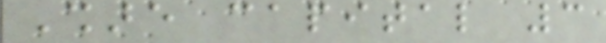Share capital 3
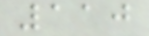110
